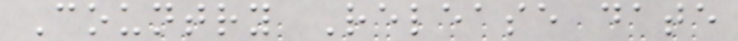Country Release date
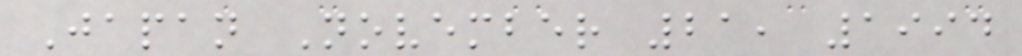Japan November 21, 1994
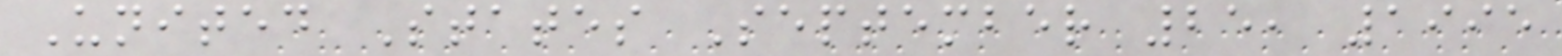United States September 25, 1995
